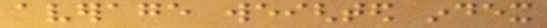average weighted index
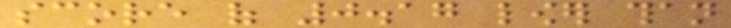score of 0.17 lower than
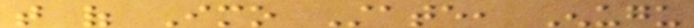that of Imo State, Enugu
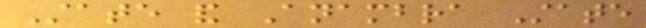State and Anambra State
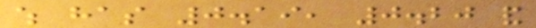which has 0.19, 0.20 and
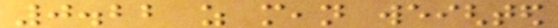0.22 as mean weighted
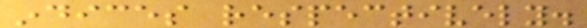indices respectively.
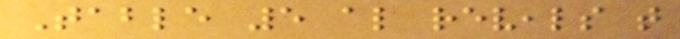Table 5 also reveals that
